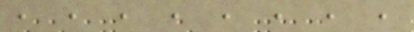, , , , , , , ,
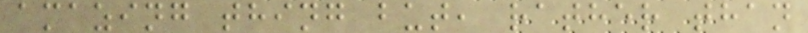amazing thing but, rather than
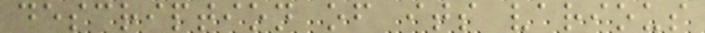description of its various
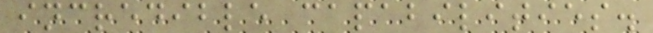incredible capabilities.
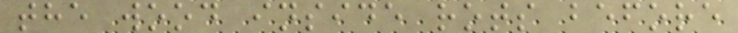the wood inside rots before
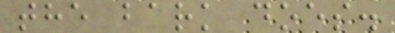the bark does.
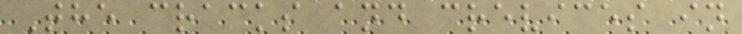The cracks and crevices in
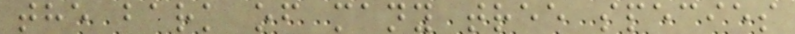the bark of many tree species
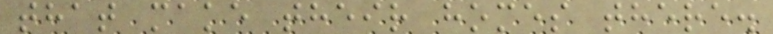that make their homes there.
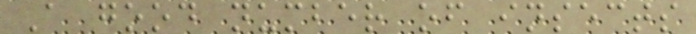A good number of insects
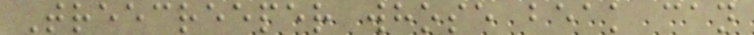Treecreeper whose beak can
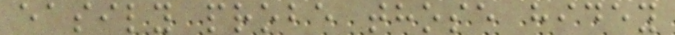easily probe those hidey
